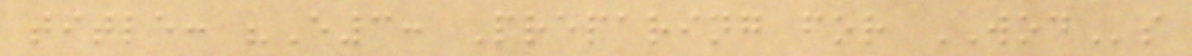title: "E3: Preparing for WODs
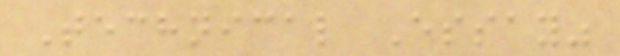Technical Essay"
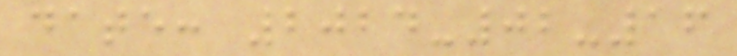date: 2024-02-16
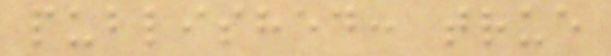published: true
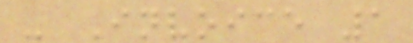- Invoice 1
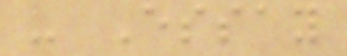- Essay
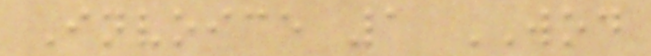Invoice 1 WOD
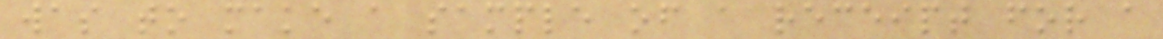was to make a sample of a receipt for a
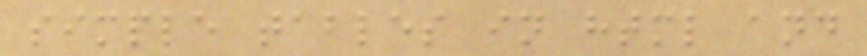simple tables in html and
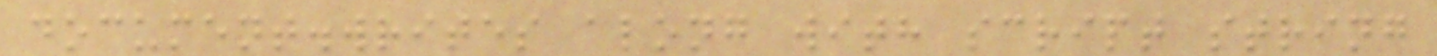document.writes along with script string
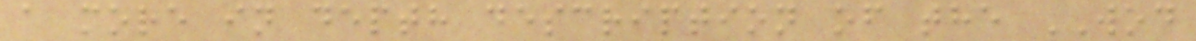a more in depth description of the WOD
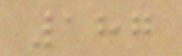187
